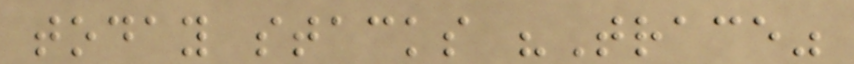today stacks "Trace"
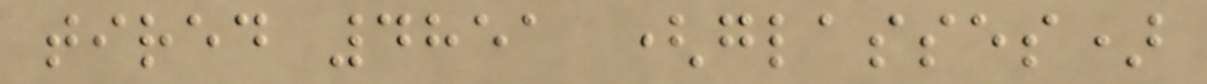tired 4851 (glasses)
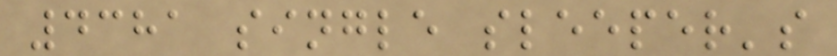4381 single sleeper's
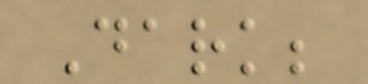Dark;
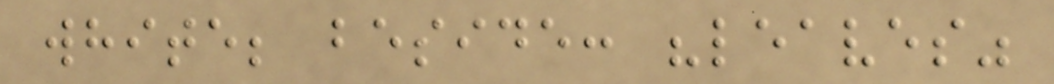white; beside: "leaves"
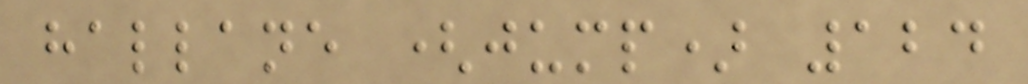hallane (jump) 124
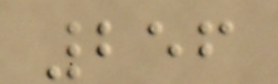256
